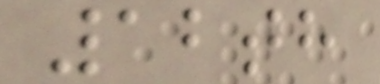12th
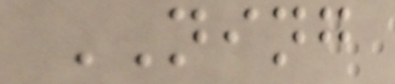NING
